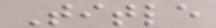Title
